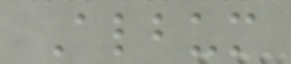Album
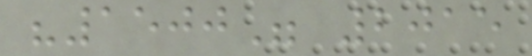"1500" 2015
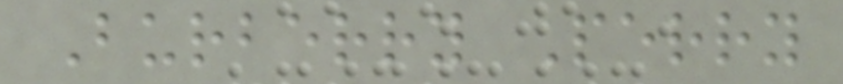Burberry Perry
